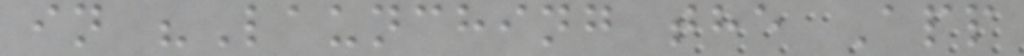in "Launching the App
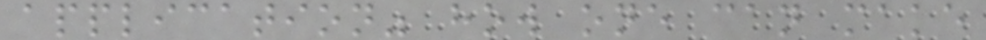application" how one can make
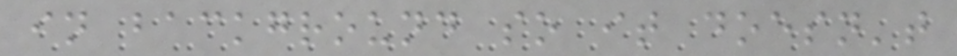in background so it doesn't
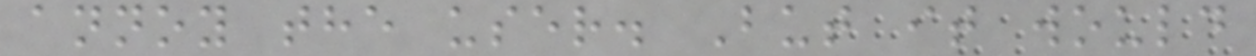annoy the user. But it would
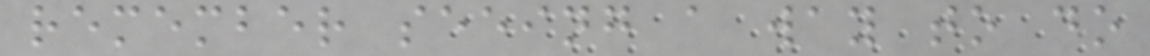remember seeing a way to do
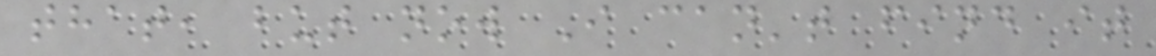that, but now I can't find it
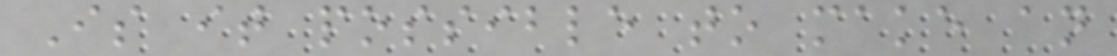Is it possible to make an
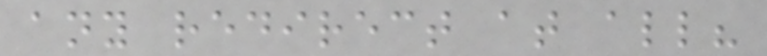any redirect at all?
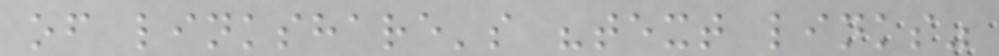of linkshare's "text links"
